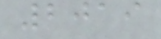2019
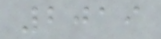2019
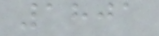1801
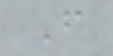F
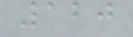120
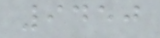9450
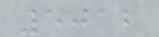5012
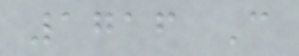1716 C
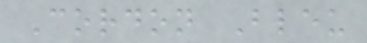Cordon Bleu
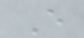E
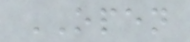OPEN
